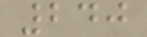240
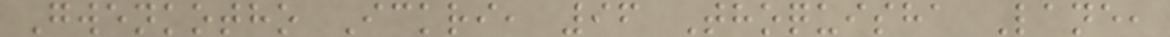Gwenkotho Ickri, 96 Thoquisha Lane,
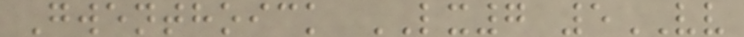Gwenthoick LX7 5VV
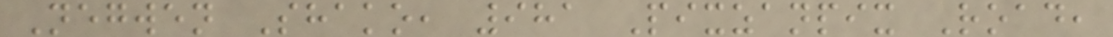Negwen Shako, 981 Pixzanpix Road,
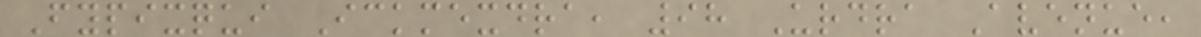Fypixqui Ickmexdra, 98 Urdra Avenue,
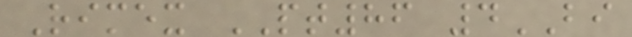Rimex PT86 4BI
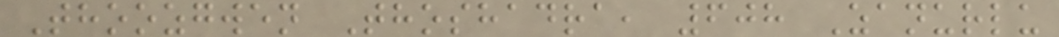Thoozgwen Thoshadra, 608 Zanurlu
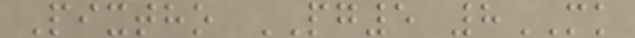Pixtho PG5 8MK
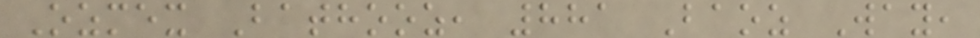Ozmex Bathooz, 881 Baoz Way,
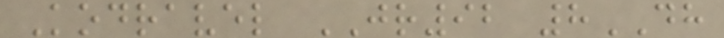Kodravel JR92 8DH
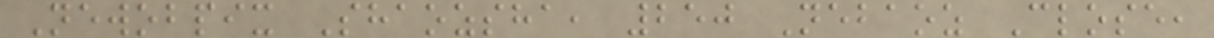Newobpix Shaozsha, 250 Nebaoz Close,
